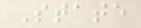State
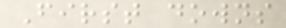First downs
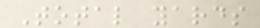Total yards
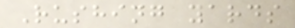Rushing yards
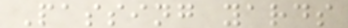Passing yards
